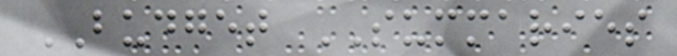BUDGET SUMMARIES
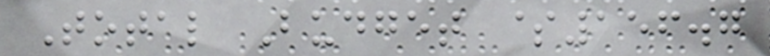Total Budget $156.7
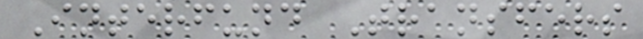Interfund Transfers
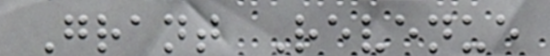Grant Revenue
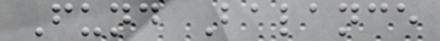Fund Balance
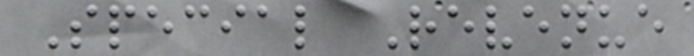Special Revenue
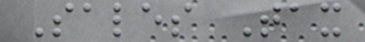Sales Tax
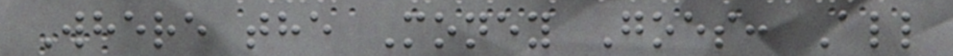Where the Money Goes: All
